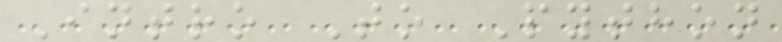Intro To Python
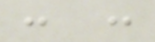: :
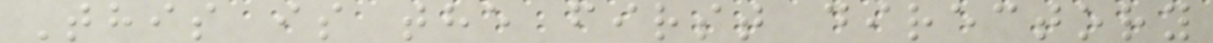This is the first directory
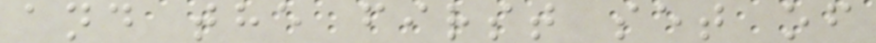and the first set of
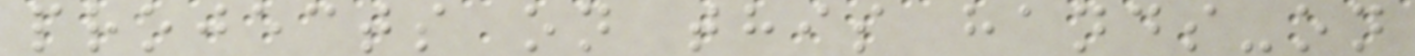projects on this hands-on
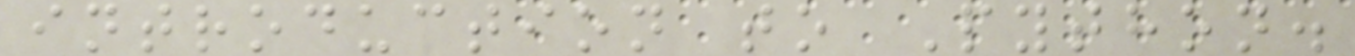introduction to Python.
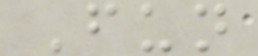Fun
